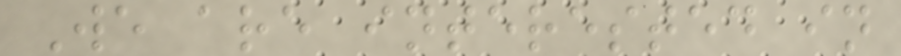We are interested in
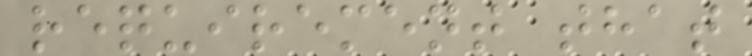requirement that
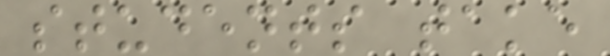students take
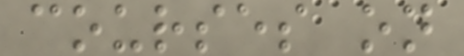courses on
